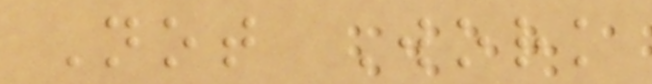Not Work
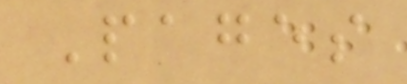Pages
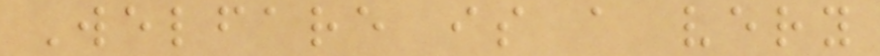Welfare is a very
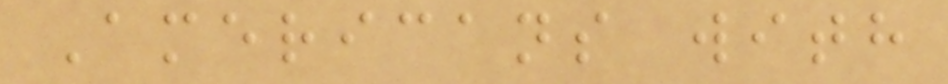Americans with
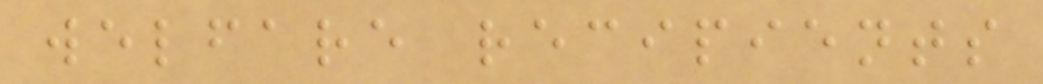welfare recipients
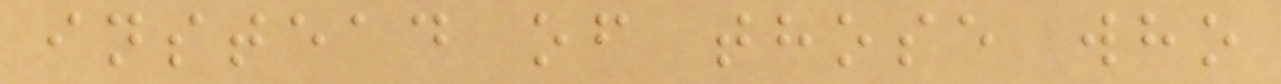instead of those who
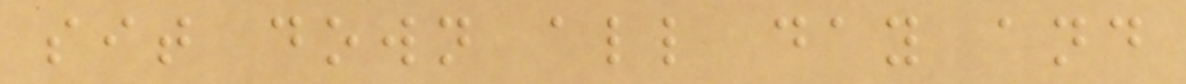sit down all day and
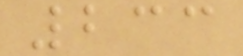233
